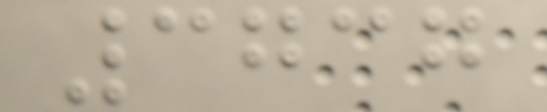3737
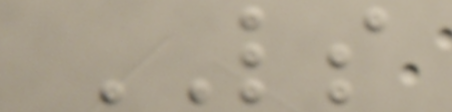LS
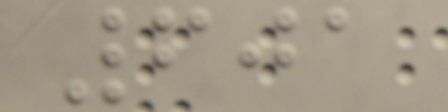601
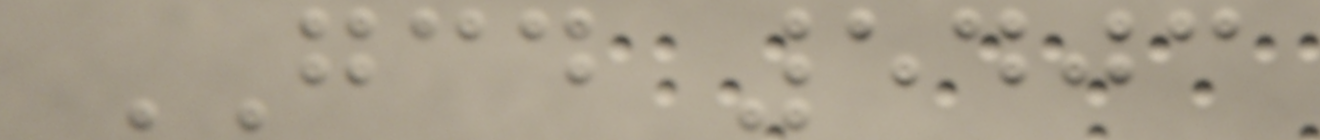GCD 5403
